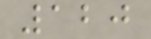120
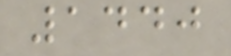1440
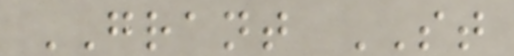GRANT ST
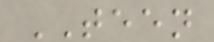TEEN
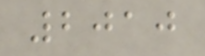2010
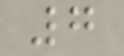7
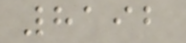8192
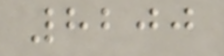8200
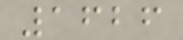1626
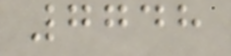7748
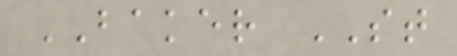BAKER ST
